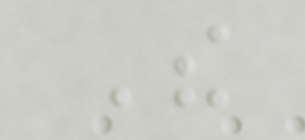The
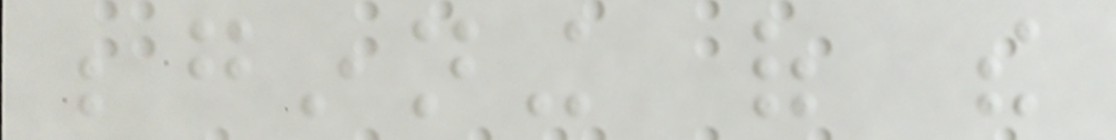beginning of the
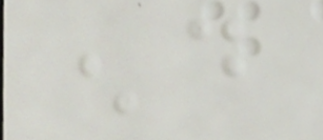end
